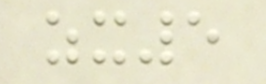zx5
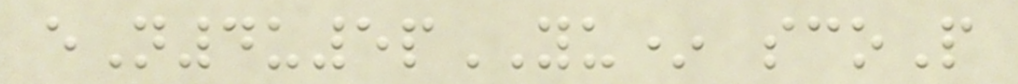eN4u5pYU* scoP
